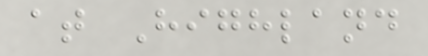at Highland
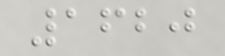1620
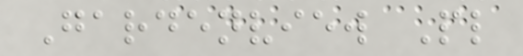Gardenview Pl
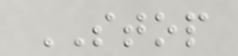STOP
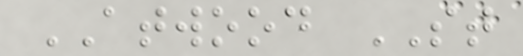ATWOOD ST
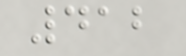412
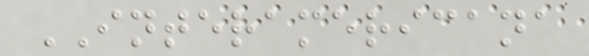INTERAMERICANA
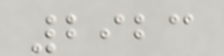2923
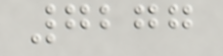7277
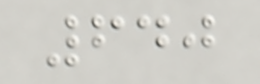640
